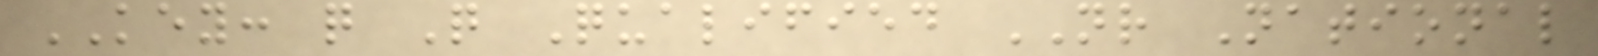KEY: q Q Qualified NR National
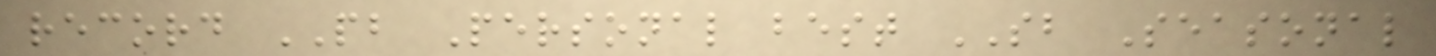record PB Personal best SB Seasonal
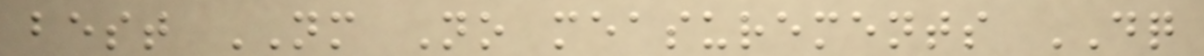best NM No measurements DQ
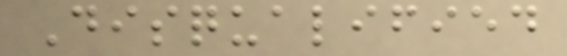Disqualified
